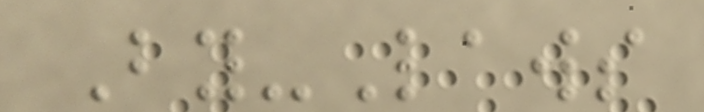By-Laws
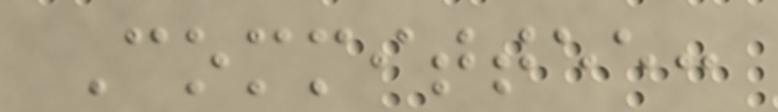Committee:
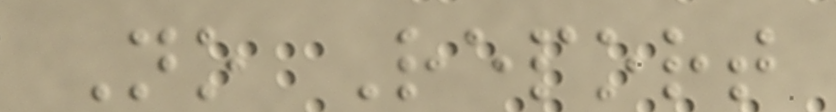No Report
